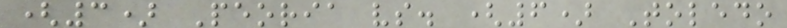(3) Peoria vs. (6) Toledo
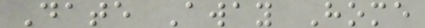Date Away Home
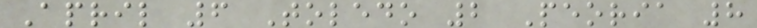April 6 Toledo 2 Peoria 8
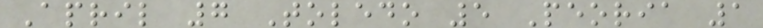April 7 Toledo 5 Peoria 1
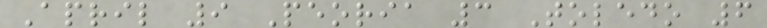April 9 Peoria 3 Toledo 6
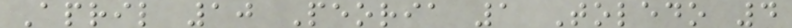April 10 Peoria 1 Toledo 4
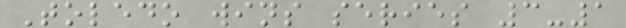Toledo wins series 3-1
